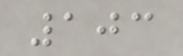103
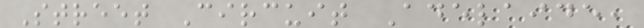Street Circuit Adelaide,
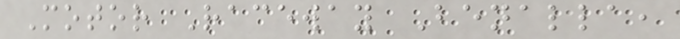Motor Raceway Benalla,
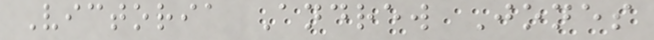Victoria Andrew Jones
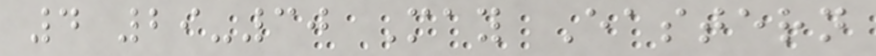4 29-30 May Eastern
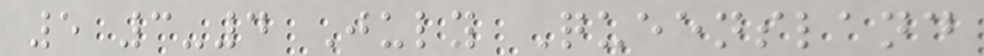5 3-4 July Queensland
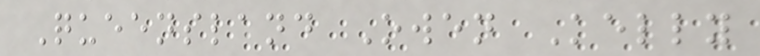Queensland Owen Kelly
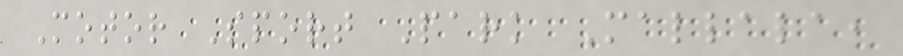Motor Sport Park Mallala,
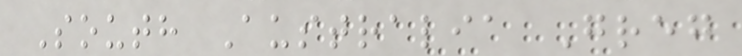South Australia Greg
